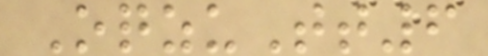OqzuTt6
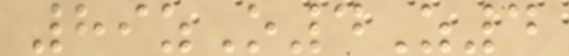89zO4Z4
